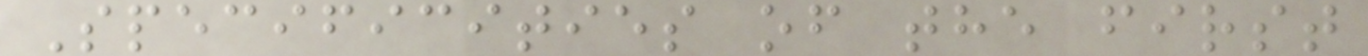Specificities of the first
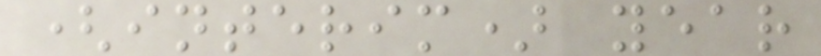(interim) year
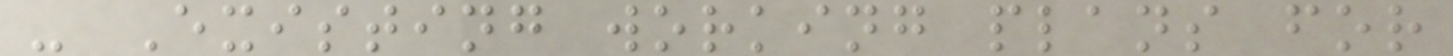- Existing working plans for
